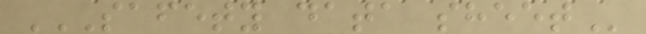SAFETY DATA SHEET
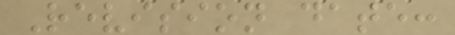Revision date:
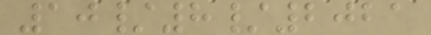10/8/2021
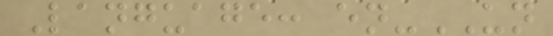Language: en-UN
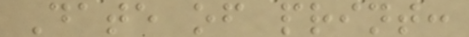Date of print:
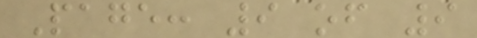Page: 9 of 9
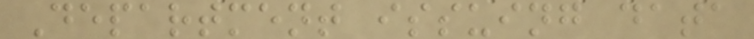Department issuing data
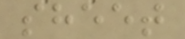sheet
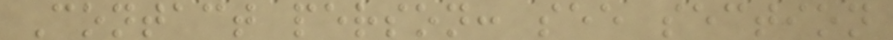Contact person: see section
